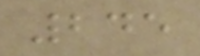245
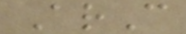ArC
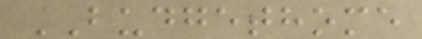BUDGETHOME
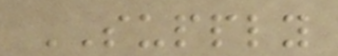SUPPLY
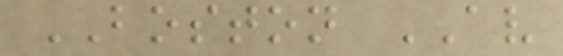BOSTON AV
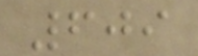609
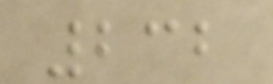232
